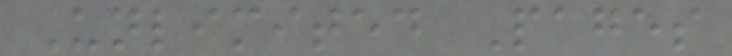Unlimited Pages
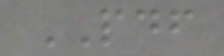PDF
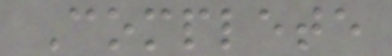Complete
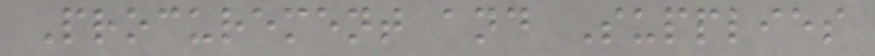Procurement and Supplies
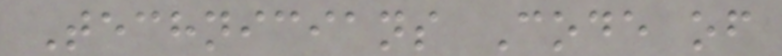Technicians Code of
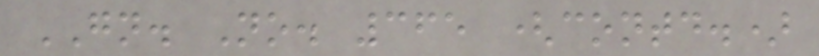GN. No. 365 (contd.)
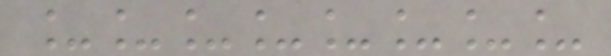________
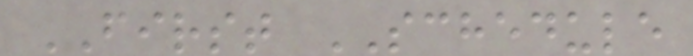FIRST SCHEDULE
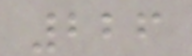226
